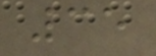35
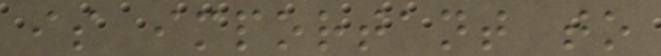is important to
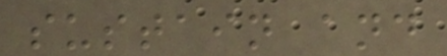sustain and
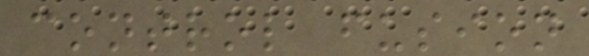control fusion
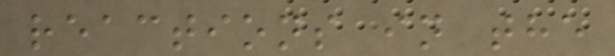reactions in the
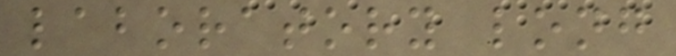laboratory long
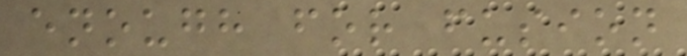enough for fusion
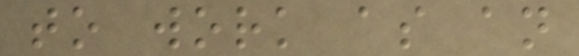to work as an
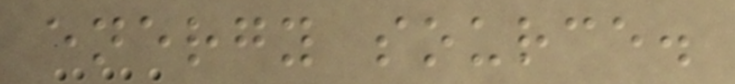energy source.
